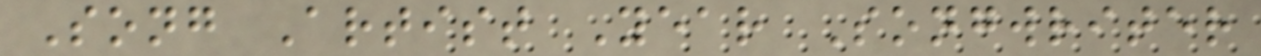Song Artist Year Songwriter
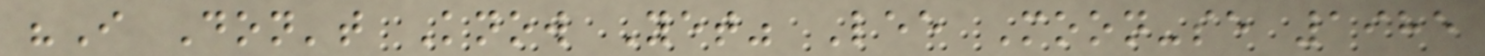"I Don't Know Yet" Lee Moon-se 1985
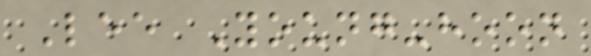Lee Young-hoon
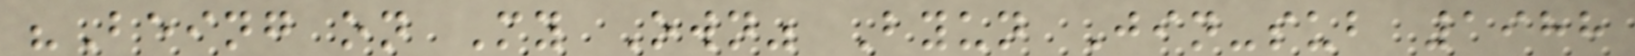"Being on My Own" Byun Jin-sub 1988
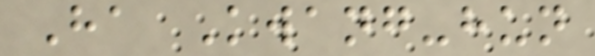Ha Kwang-hun
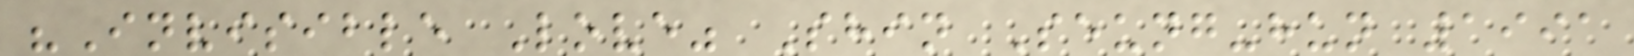"Invisible Love" Shin Seung-hun 1991
